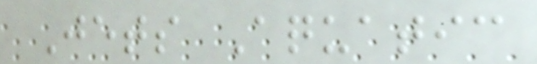Jets Aquatic
